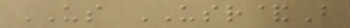US USR&B
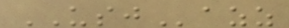USJazz
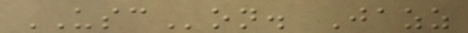USCon. Jazz
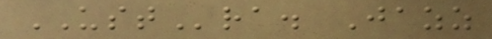USTra. Jazz
